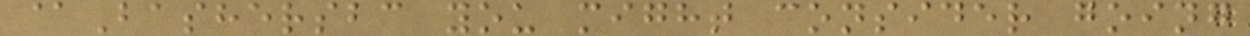@Bashersbc you might consider going
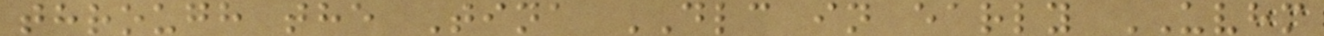through the Tina DLC in early UVHM
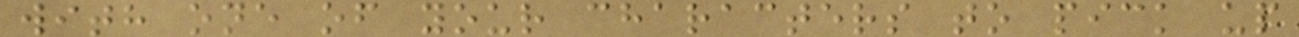with one of your characters to pick up
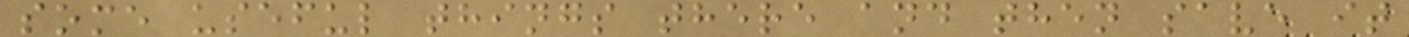some useful things there and then save it
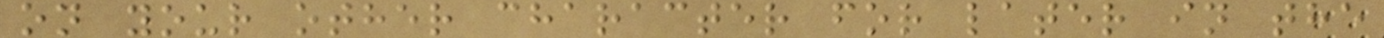on your other character for later in the
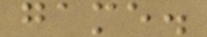game.
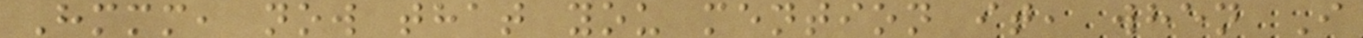Hmmm, now that you mention it, when I
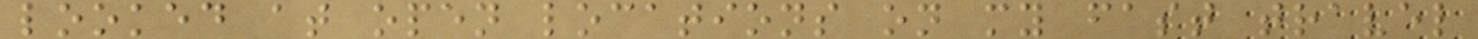looked at open locations on my fast travel
